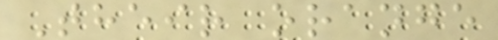Their orange
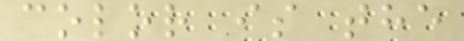color is the
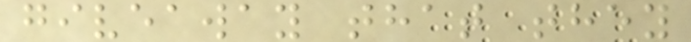giveaway that they
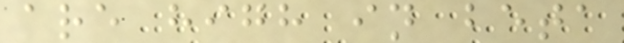are high in beta
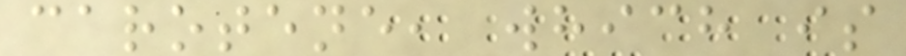carotene, which is
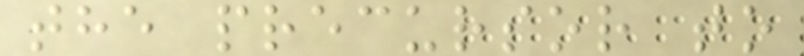the precursor to
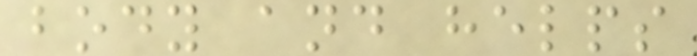body and helps
